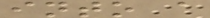into a
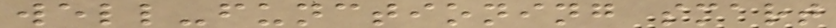well-functioning smart
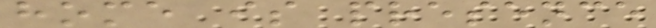home is presence
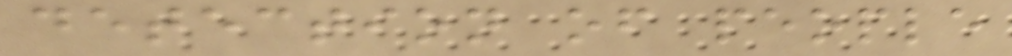detection of people
